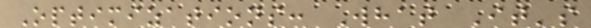Optimizations: What It's
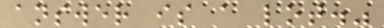answer is a lot."
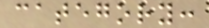category:
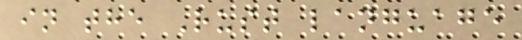in the Rust language
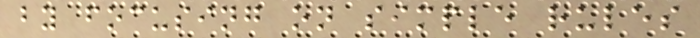by focusing on simple rules
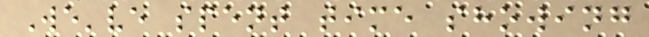We've spent time showing
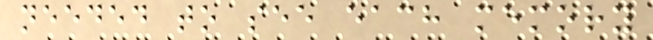needed to see each memory
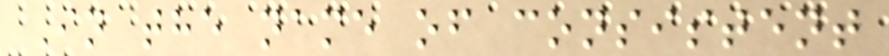In the name of consistent
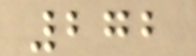272
